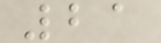21
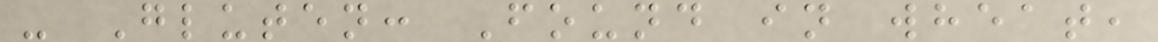- Gluten: Found in wheat,
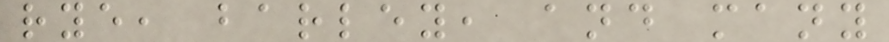rye, barley, and many
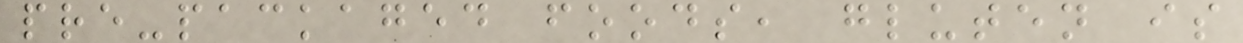pre-packaged foods, gluten is
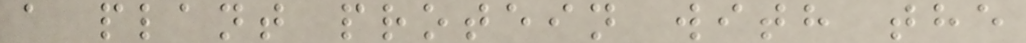a plant protein with the
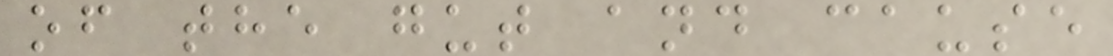of the gut and cause
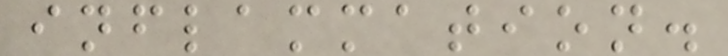inflammation.
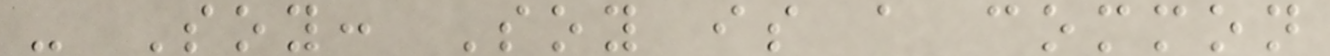- Soy: Soy is a common
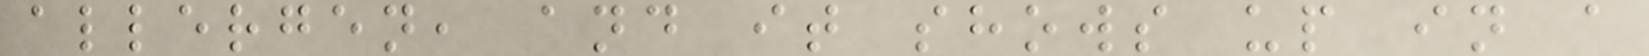allergen, and it shows up in a
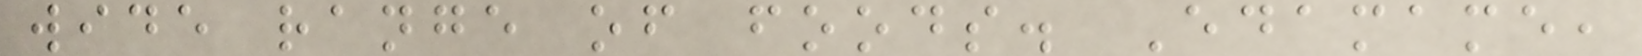wide range of foods. Edamame,
